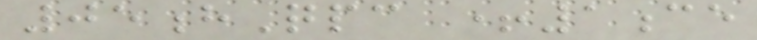05hQpc +1ce
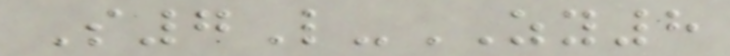S7L-ZY8
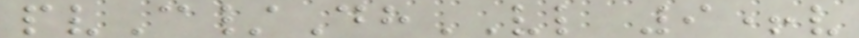pvC/DhVL 9+v
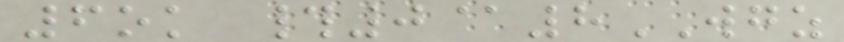6ok #0@8WGZ
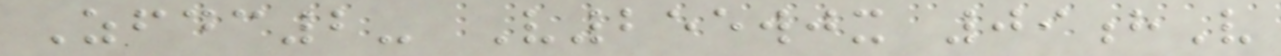Zfdc2- V255wjx 09hV
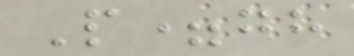P=gh
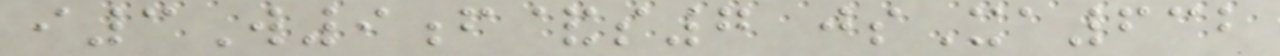i3W9f&s7 jsXa632
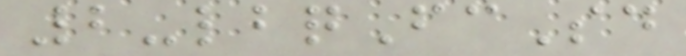2-lbqFcSd
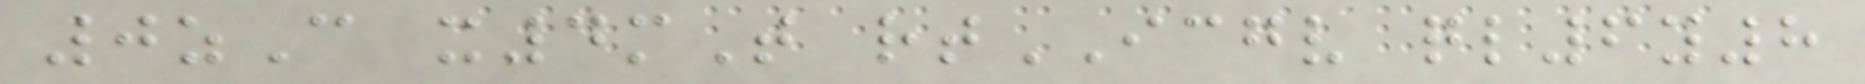0zC x4mT rtICGV ql6y8
